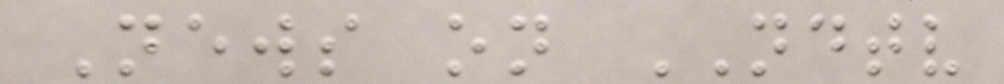News on NDTV
